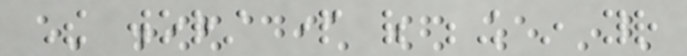The worst part of being in your
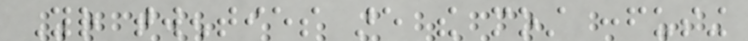Your twenties are the most confusing
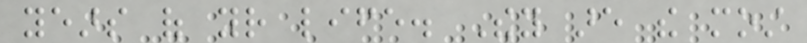years of your life. They are the most
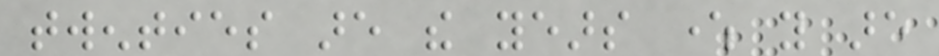twenties are the years where you are
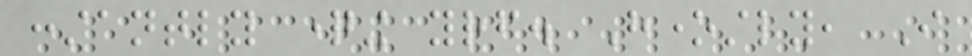constantly questioning yourself. Honestly, I
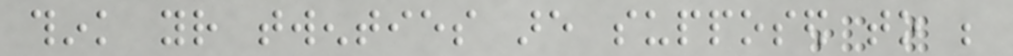think your twenties are supposed to be
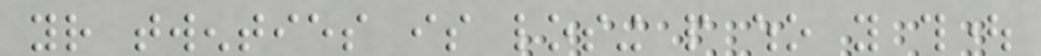your twenties is losing people who you thought
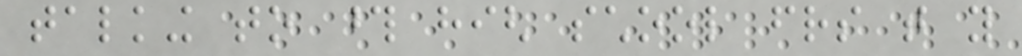talking to those high school friends that you
